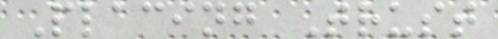Placing Trust
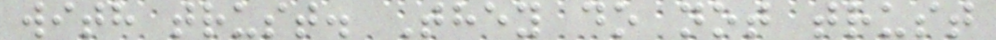with trust. They do not trust
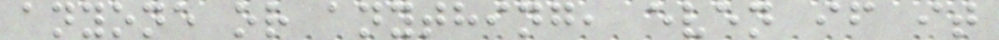anyone or anything, even if it
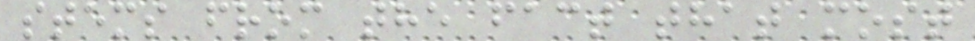stems from the fact that most
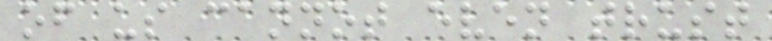of us cannot even trust
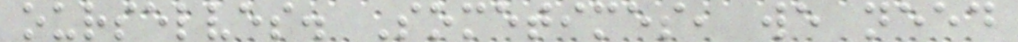ourselves. Sometimes, we need
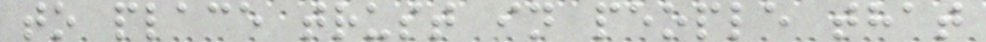to place trust in people that
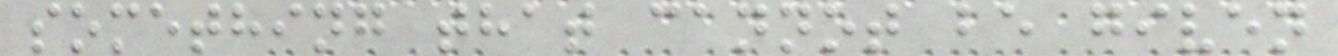something that cannot be given
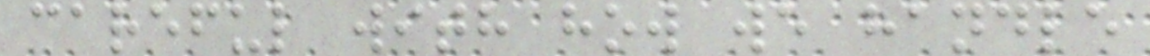careful with how we handle
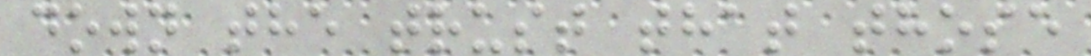down the trust that those
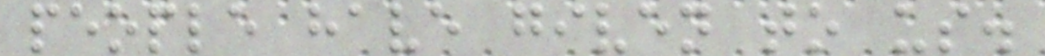people have given to us.
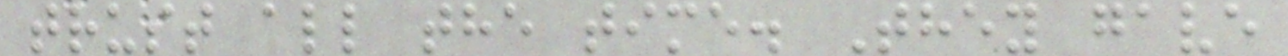trust all the time. They gave
